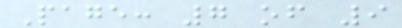Page: 7 of 9
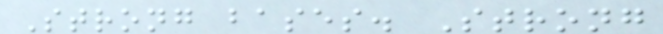Strong bases. Strong
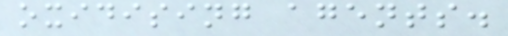oxidising agents.
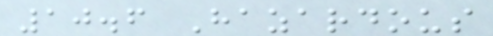10.6 Hazardous
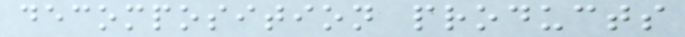decomposition products
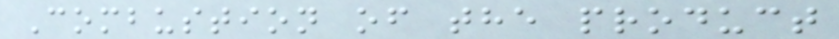Combustion of the product
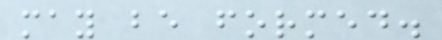may be formed.
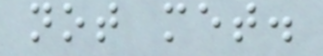not met.
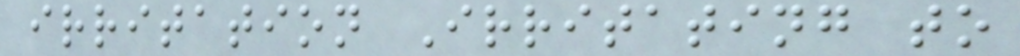irritation Irritating to
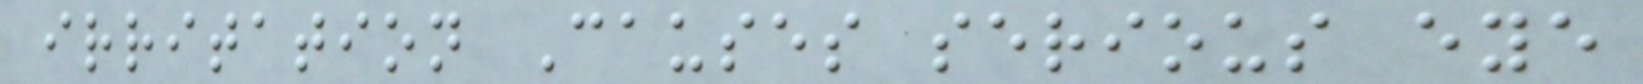irritation Causes serious eye
